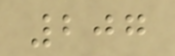207
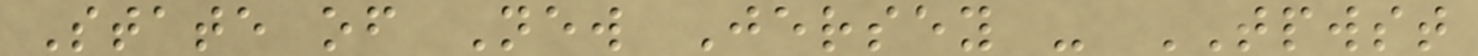State of New Jersey - TPWST
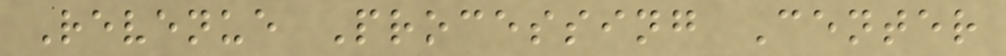Revenue Processing Center
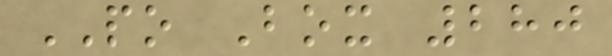PO Box 280
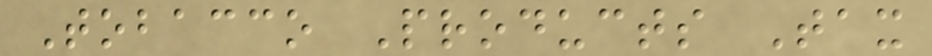Tobacco Products Tax
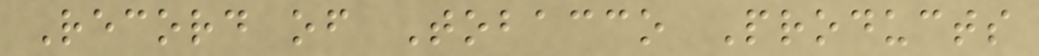Record of Tobacco Products
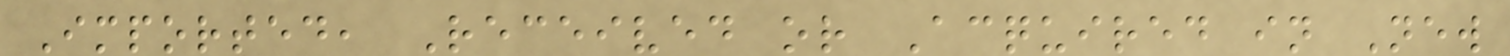Imported, Received or Acquired in New
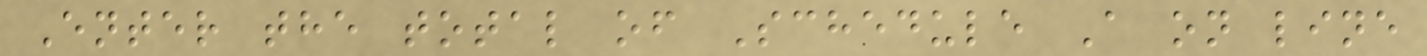Enter the total of Schedule A on line
